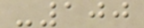-100
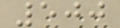500
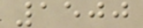1500
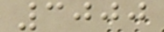3000
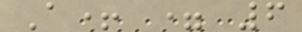A+ = 6
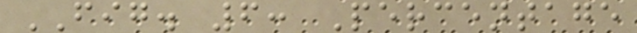FIG. 6: Percentage
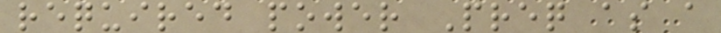required power Preq as a
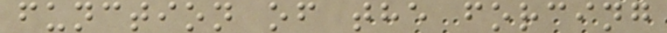function of the forcing
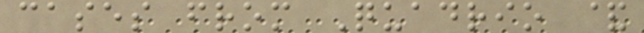cases from Quadrio &
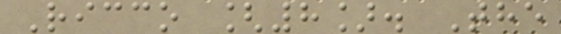Ricco [8]. The
